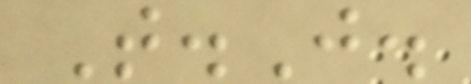T.J.
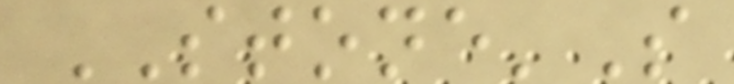STONE'S
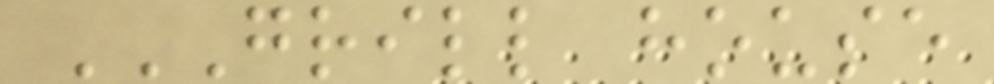GRILL HOUSE
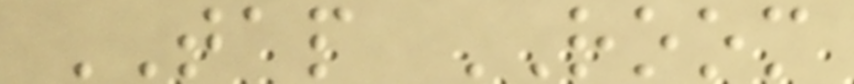TAP ROOM
